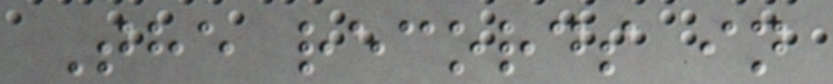The records in
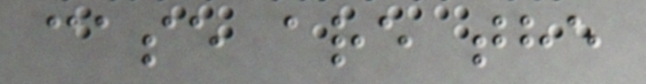case are the
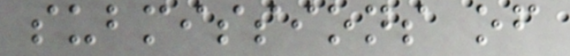submissions of
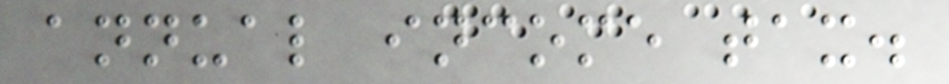annual income tax.
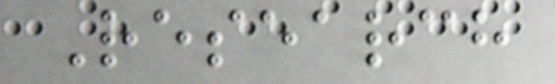Research
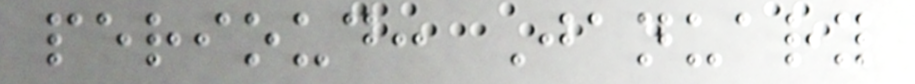perioud: January
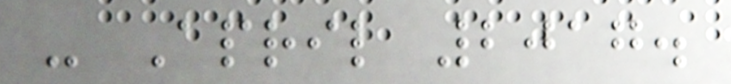- April 2017.
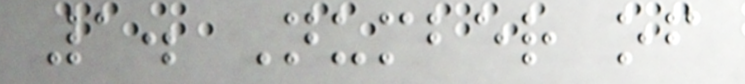1. Number of
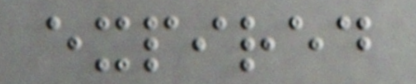expired
